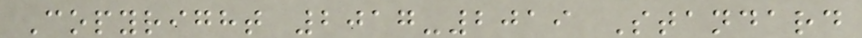Copyright 2017-2019 Standard
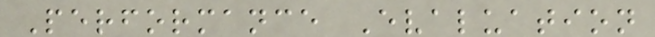Performance Evaluation
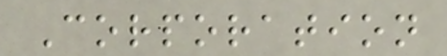Corporation
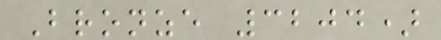Bronze 3204)
